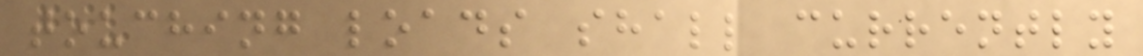touching loads shall currently
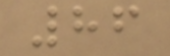86
